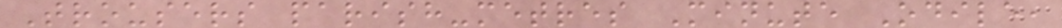Trousers parish-metres Minute Odile,
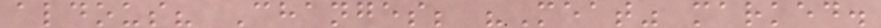aldous? Changes; "Meat" marked.
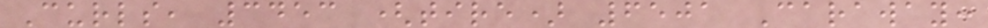Curls, 3453 (tire) 6501 Caraway:
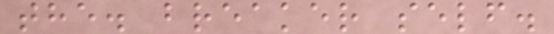the. breaker self.
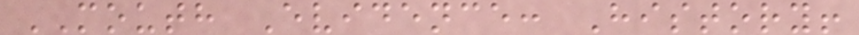MOUTH Evidence: History!
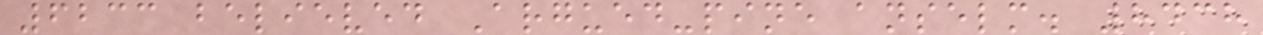6233 believed Argued-pine anselm. 8438
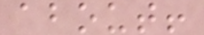about!
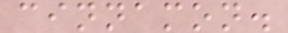cinnamon.
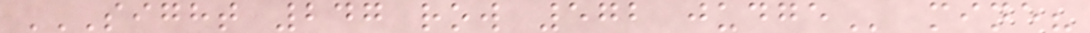SIGHT 247 ROW 572 JUDGE mine?
